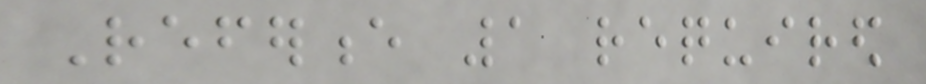Reference 1 required
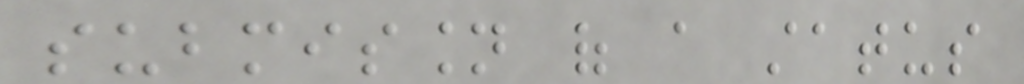submission of a status
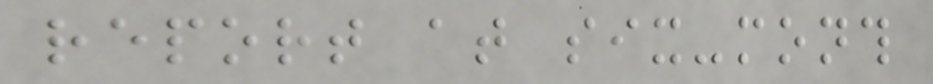report at six-month
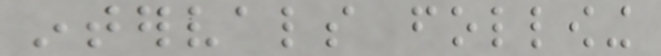intervals following
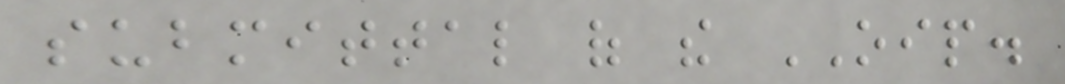submittal of the OIP.
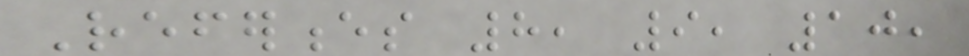References 8, 9, 10,
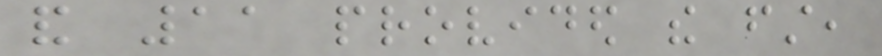and 11 provided the first,
